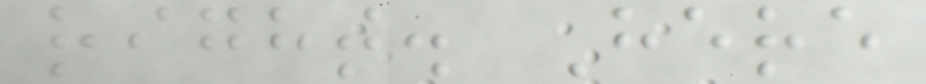right. Here
